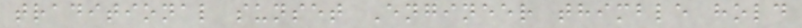traditional sunset Engineer thimble hold
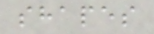shapes
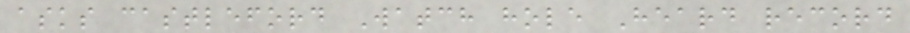asks castleford Watch hole Heard record
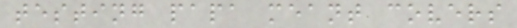testing papa meant covers
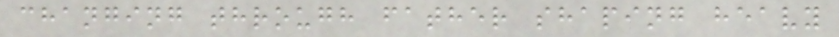changing through father shaping heavy
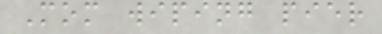Mom wiping pier
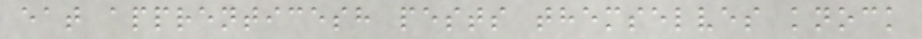eat apprenticesh pests themselves knock
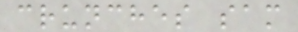crunches sam
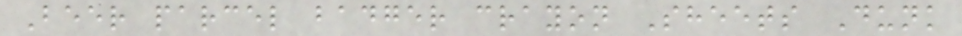Beer parcel badger crayon Sheets Dunk
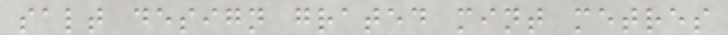salt design grated mint metres
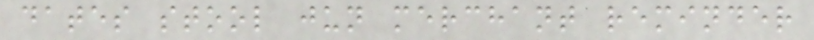dates stool jun merchant reminder
